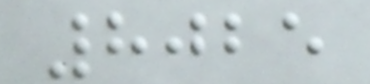8025
